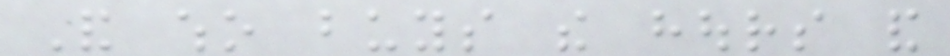And who buys the hours and
